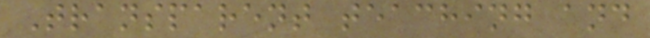Transparent teaching and
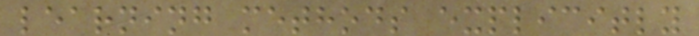learning methods explicitly
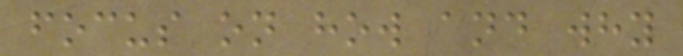focus on how and why
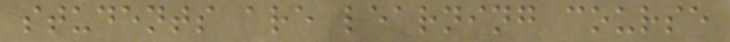students are learning course
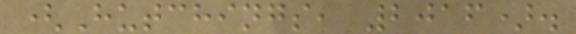(Hutchings, 2016).
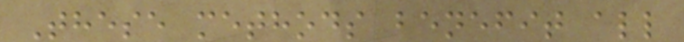These methods benefit all
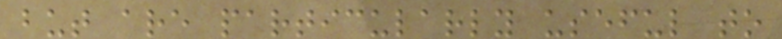but are particularly useful to
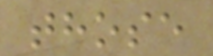those
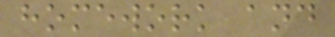homework and
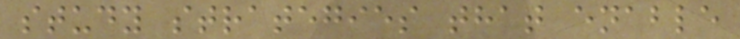study strategies that enable
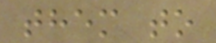them to
